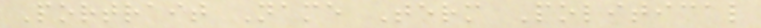Portrait Name Term Political
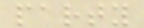party
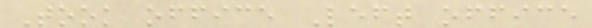Took office Left office
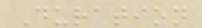Duration
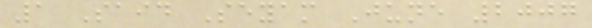1 Said Seyam June 2007
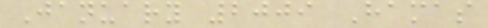January 2009 Hamas
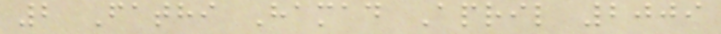2 Fathi Hamad April 2009
